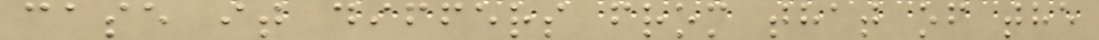case it differs from that of the
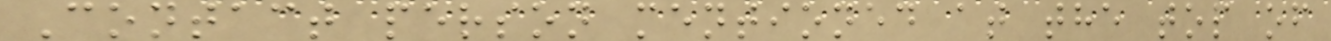Contact person mentioned at the top of
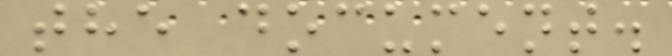the document.
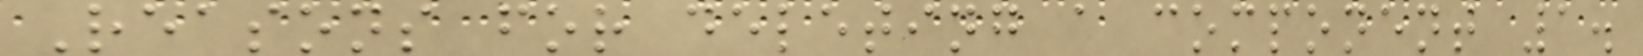Reasons for deleting a component 1.
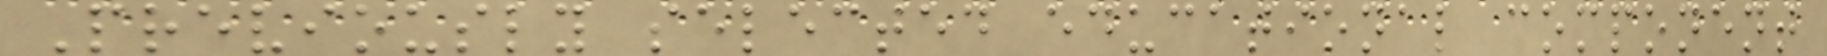Previously selected educational component
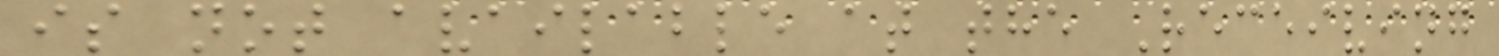is not available at the Receiving
